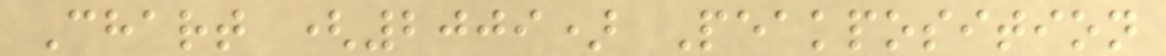Chart (2009) Peakposition
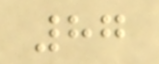87
